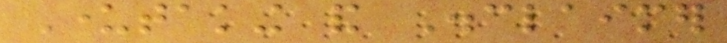Undertaking and Disclaimer
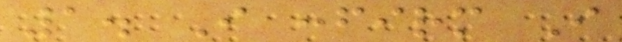1. I confirm I
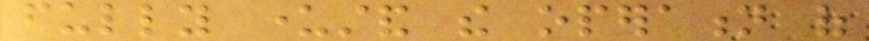fully understand the operation of
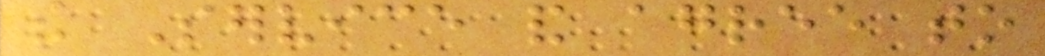the Service and agree to
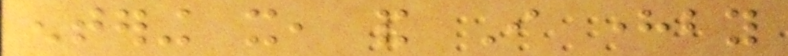entering it, and I hereby
